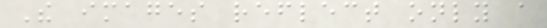The images reflect only a
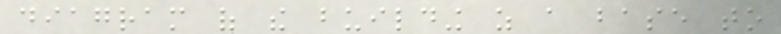diagram of the building as a base to
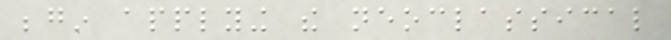begin applying the neoclassical
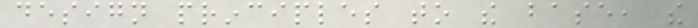design principles to the base, the
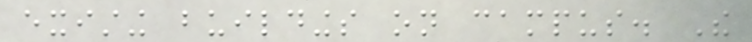existing buildings on campus. The
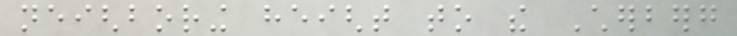neighboring height to the Cherberg
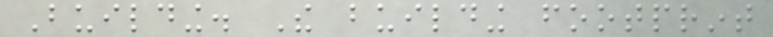Building. The building footprint
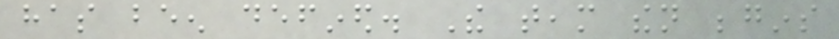has been defined. The team then begins
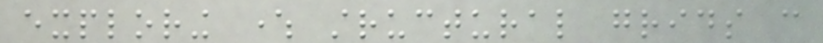exploring where structural grids can
